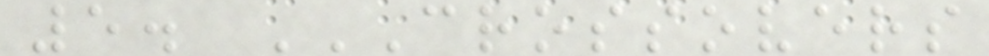5. CROSSOVERS
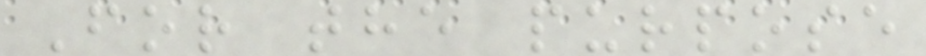For the purpose
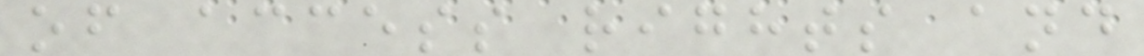of access rights and
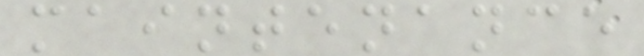maintenance
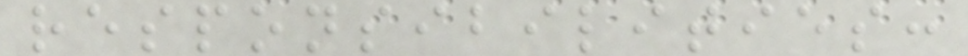responsibilities:
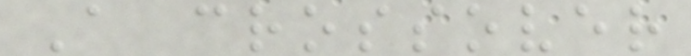A crossover
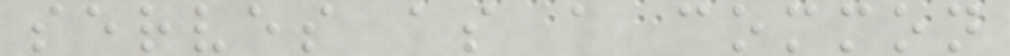serves as a common
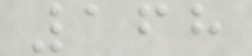168
